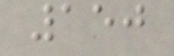150
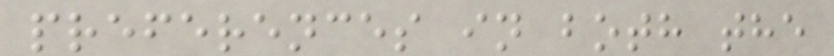preferences in both the
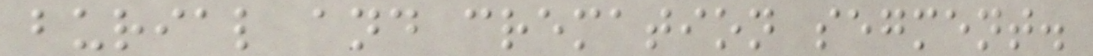burial and cremation segment.
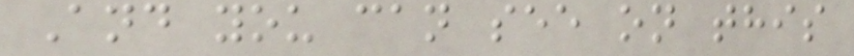And you can see on this
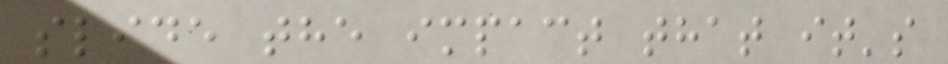slide the impact that it's
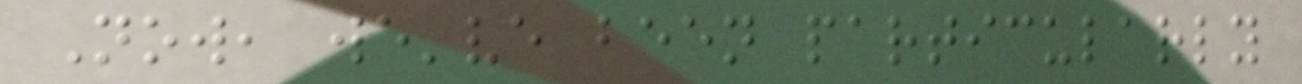Now, we've been particularly
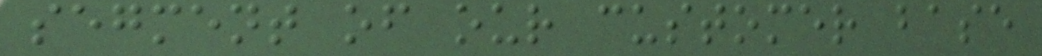segment of our customer base
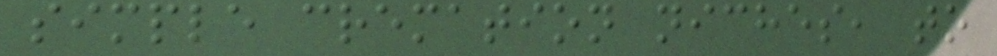simple cremation niches, to
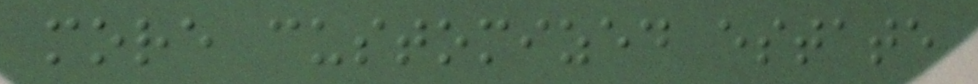more customized estate
